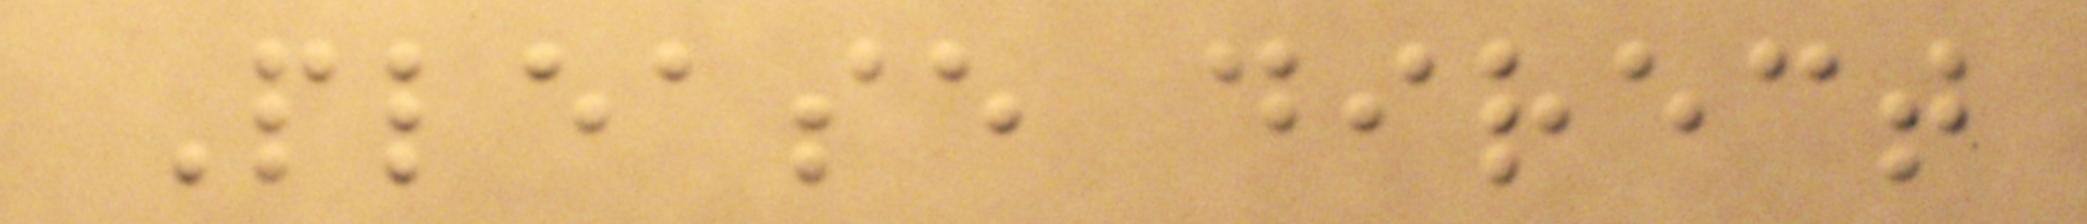Please direct
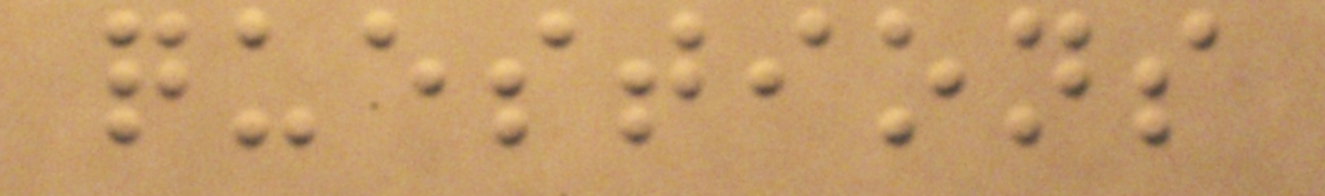questions
